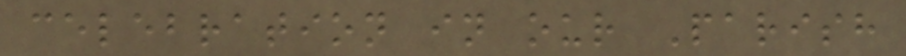celebration in our Parish
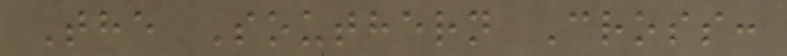The Southern Cross:
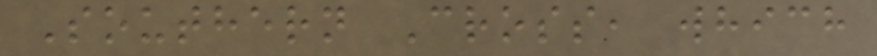Southern Cross, which
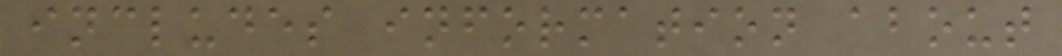includes information about
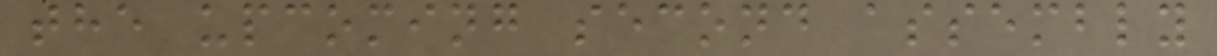the upcoming second assembly
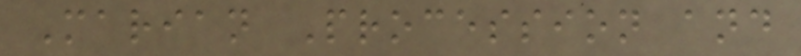Marian Procession and
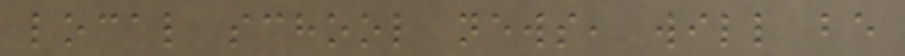local school news, will be
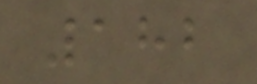182
